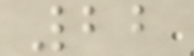22
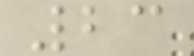23
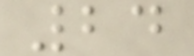24
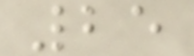25
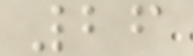26
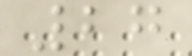27
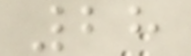28
